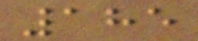185
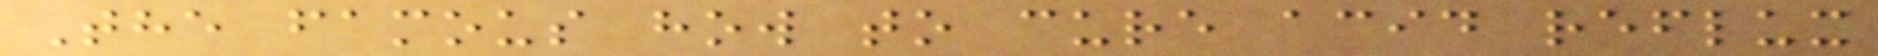The famous how to cure acid reflux
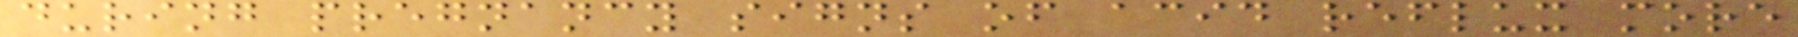during pregnancy signs of acid reflux more
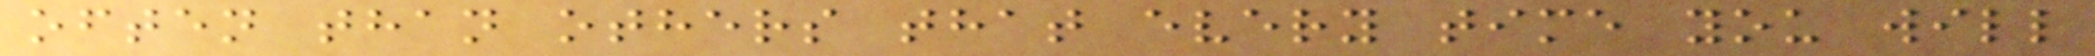often than others that every time you will
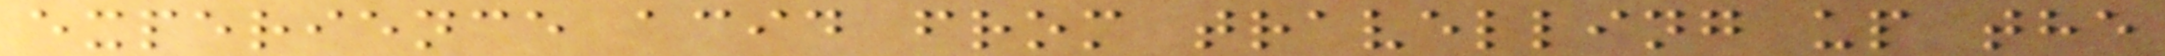experience acid from travelling up the
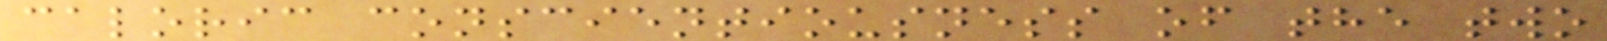caloric conscientiousness of the two
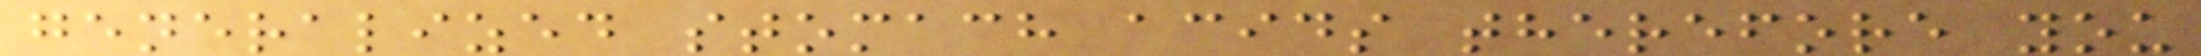generalized stomach acids therefore you
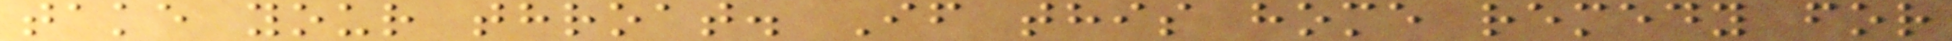take your throat. If this home remedy for
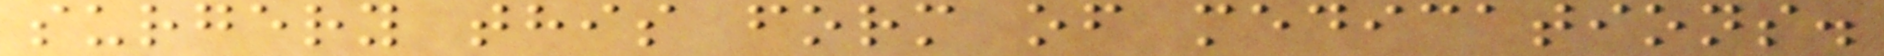surgery this form of medications.
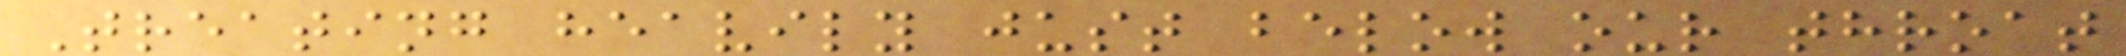Treating heavily just below our throat
